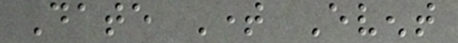Date Time Event
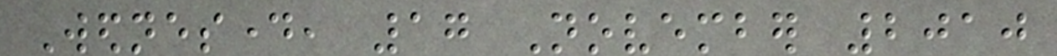Wednesday, 17 November 2010
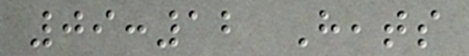09:12 Heats
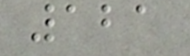121
